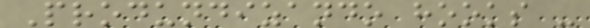Produndizando hooks -
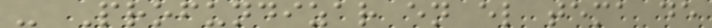- Profundizar en el tema de
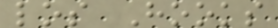los Hooks
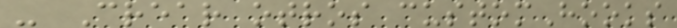- Crear otros customHooks
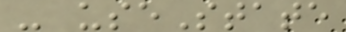- useState
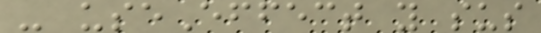- useEffect y sus
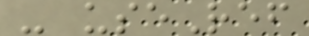- useRef
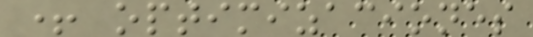+ optimizaciones
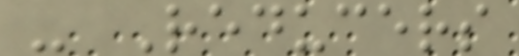- Reducers
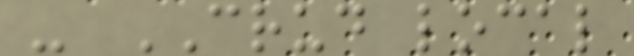- CRUD local
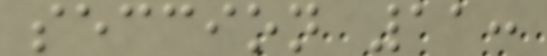seccion 11:
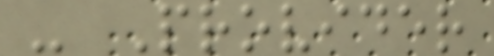- Provider
